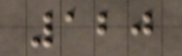120
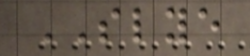SLYE
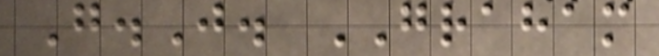G.J. GRAHAM
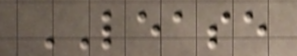LEASE
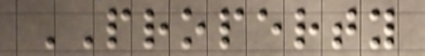PROPERTY
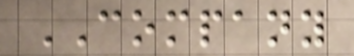COMPANY
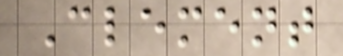Clement
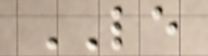LE
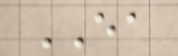EA
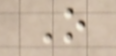O
